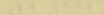294
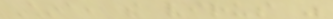China, the virus was
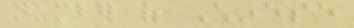number of Chinese
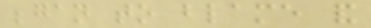began to blame and
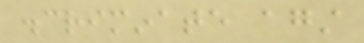discriminate against
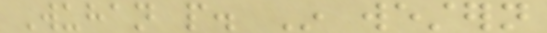Wuhan people. In western
